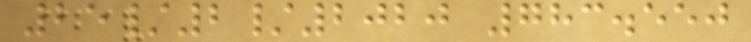25/2/2020 783.550
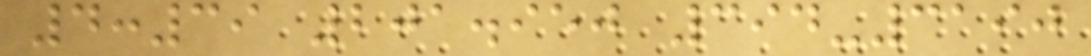4:39 201.950 394-3190
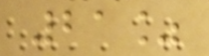21%
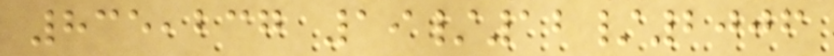835,237 19/12/2006
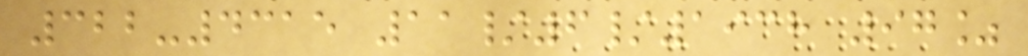322-4315 11/6/1938 97%
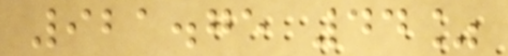921.75 44%
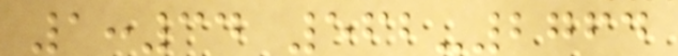1:34 562-2764
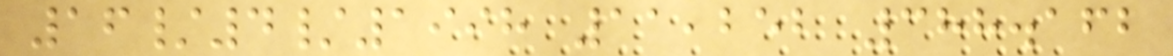16/4/1998 11,252 388.162
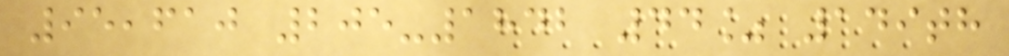95,610 205-1842 44% 149th
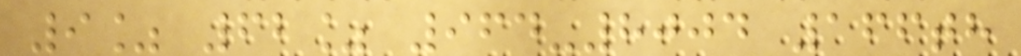9% 62% 964-8004 166th
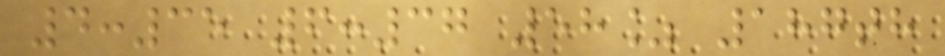4:35 6:37 58% 187th
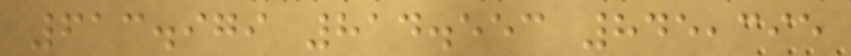613.979 814.553 845,395
